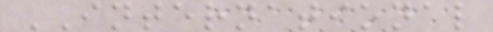INTERNATIONAL
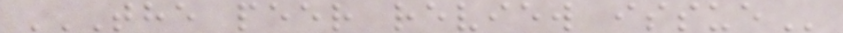THE PEER REVIEW ISSUE
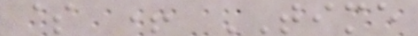$ + TIME
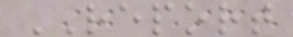REPORT
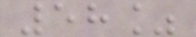58%
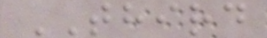THIRD
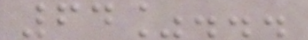64%...
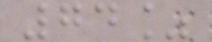74%
